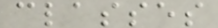classes
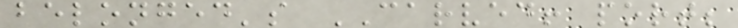belonged's CARVED! port;
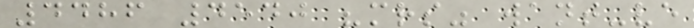4486 4540 "mrs" want-ve
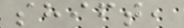shift,
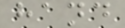hand
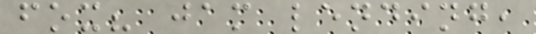fox? jam lending,
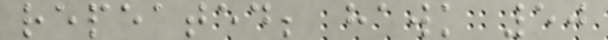repeated; hawk 50
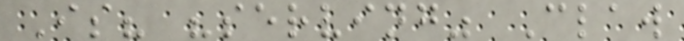Is? "serving" Claw
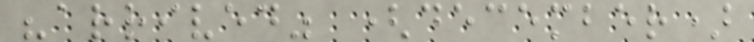"arrived" (december)
